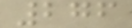276
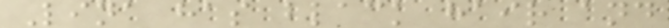Lina has black hair and
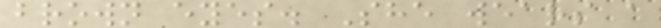brown eyes. She wears a
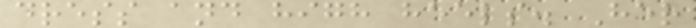dress and high heels. Her
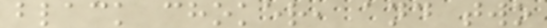black choker, and two
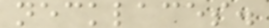necklaces.
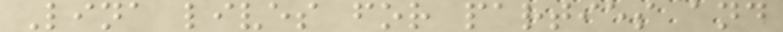Lina lives for parties and
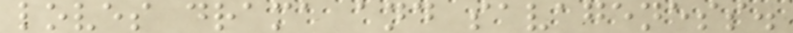loves drama and savageness.
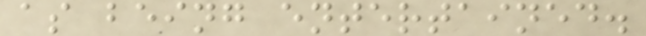as being entertained.
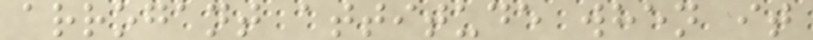arrogant attitude when it
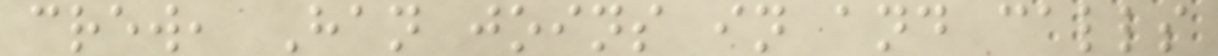crew, Han joins in and calls
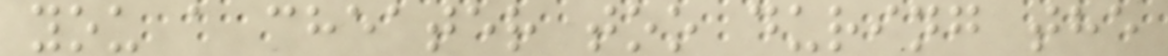you a cheater too during the
